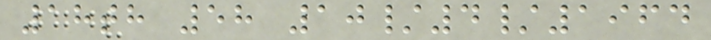18th 58 10/4/1964
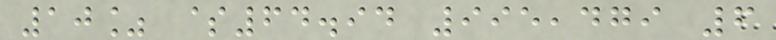10% $64.94 995,479 6
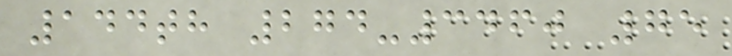144th 274-3460 75
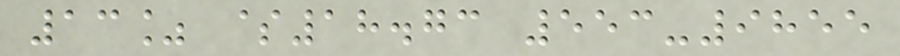13% $18.73 553-9855
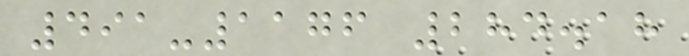491-1176 284.18
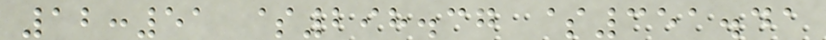12:51 $298.37 $351.41
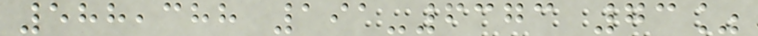588,388 191-6373 73%
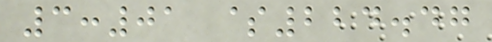3:01 $224.47
